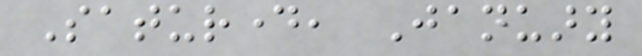Saturday, January
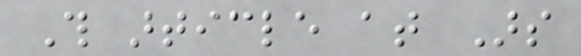This article at Ars
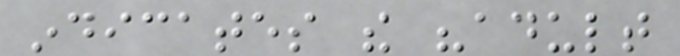indicates the "adult
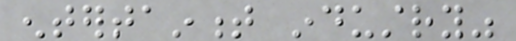entertainment industry"
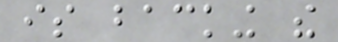is backing the
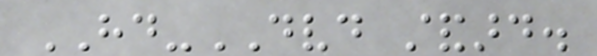HD-DVD standard.
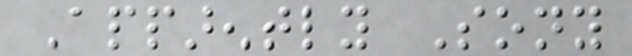Apparently Sony
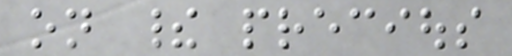on their precious
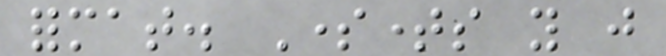format. Sometimes you just
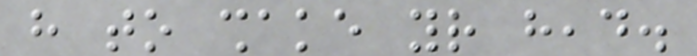have to shake your head.
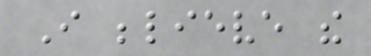I believe the
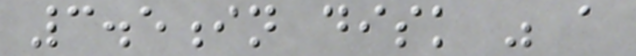3.5in disk was a
